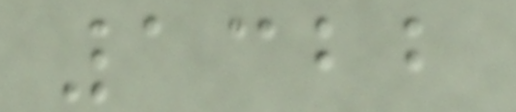1322
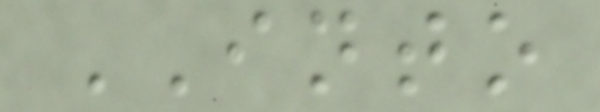INTO
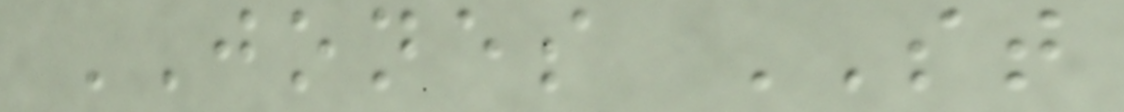JONES ST
